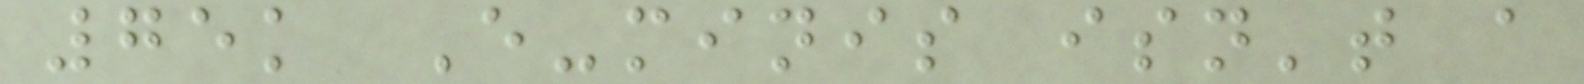75k E-minis isn't a
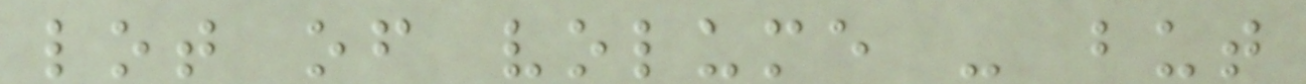lot of volume - but
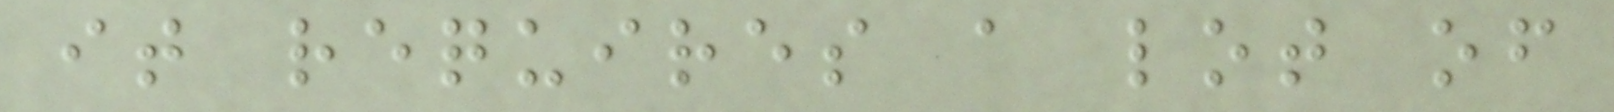it requires a lot of
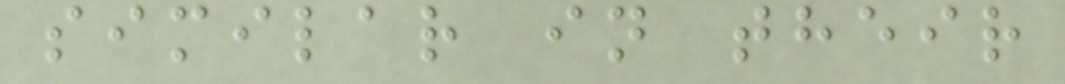similar in their
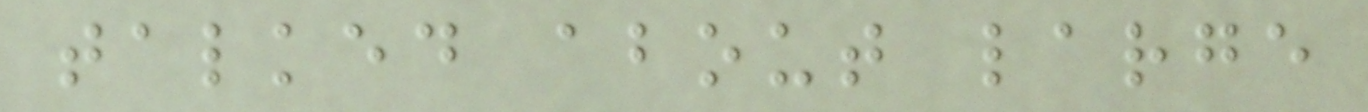talked about large
